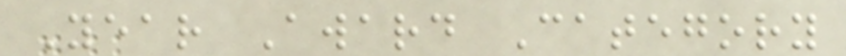Year Award Category
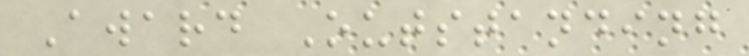Award Outstanding
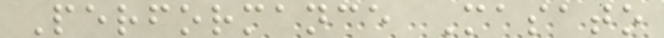Performance Masato
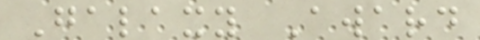Galaxy Award
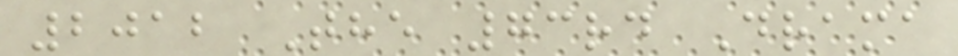2012 The 73rd Drama
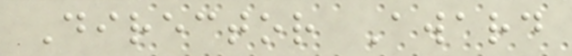Director Award
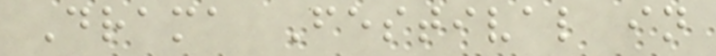Drama Festival in
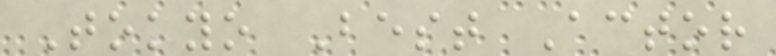Tokyo Best Actor
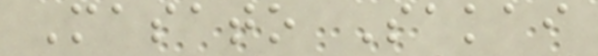Masato Sakai
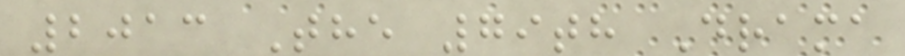2013 The 79th Drama
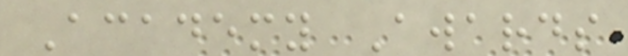Academy Awards
